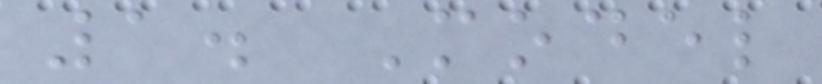1. Model
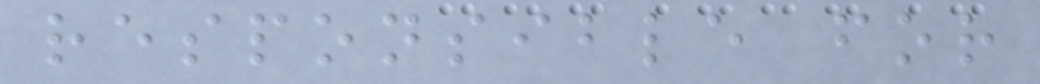responsible for
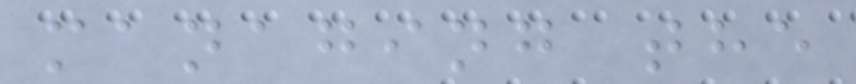managing the
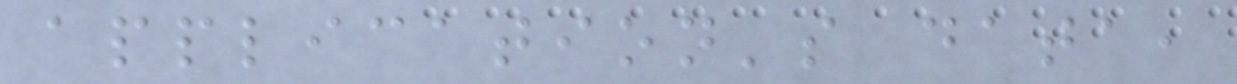application's data,
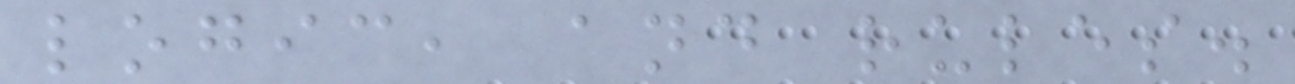logic, and rules.
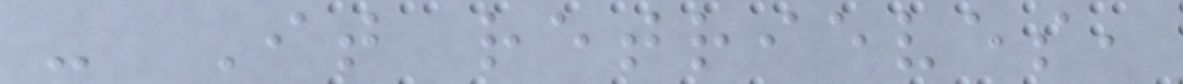- It retrieves,
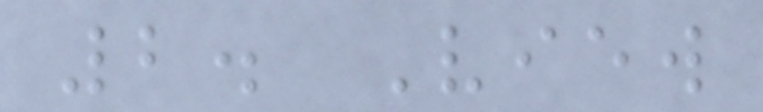2. View
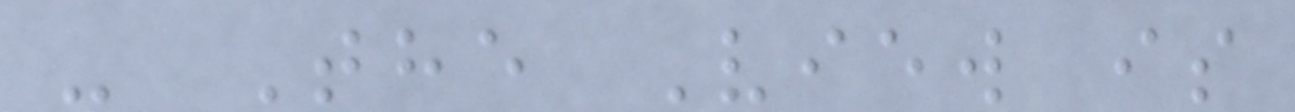- The View is
